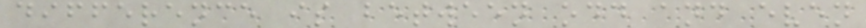difference is between odd and even
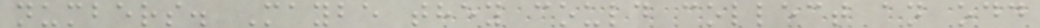numbers. Maybe they could collect an odd
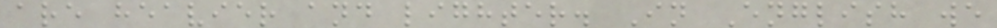are heavier and lighter. In English we
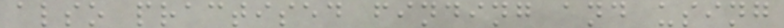also practised finding and using
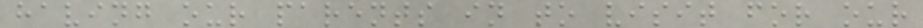having our parents in to visit for our
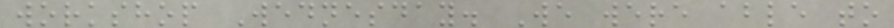workshop Wednesday. We were able to
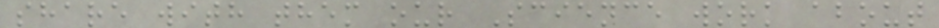share with them our Science work about
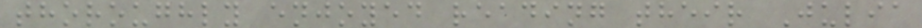thoroughly enjoyed reading their Julia
